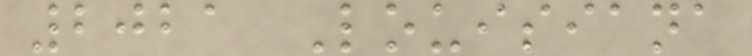2021 Louisiana
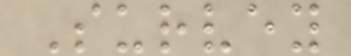Survey
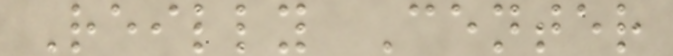Reilly Center
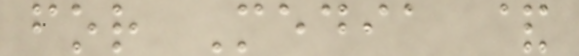for Media &
